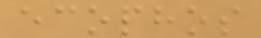ecophos
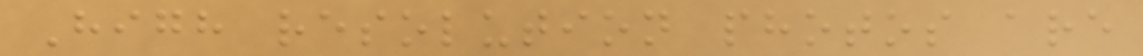High resolution photos are
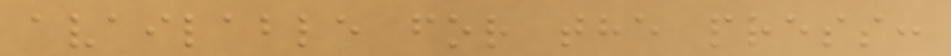available for the press:
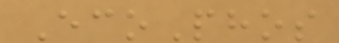EcoPhos
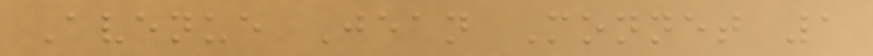Avenue Jean Monnet 1
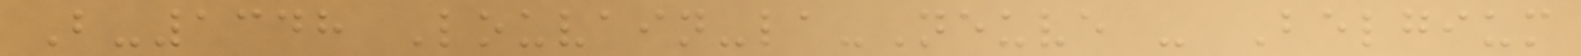B-1348 Louvain-la-Neuve - Belgium
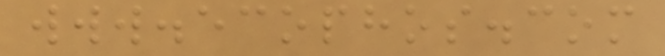www.ecophos.com
